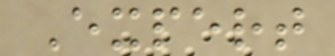Expert
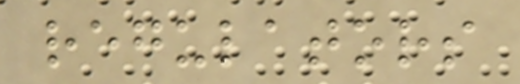regulators
